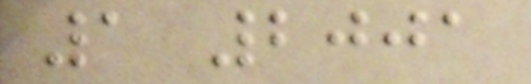1 2001
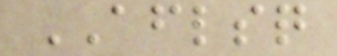AFLSQ
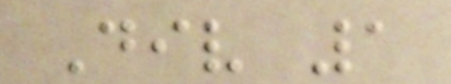Div 1
